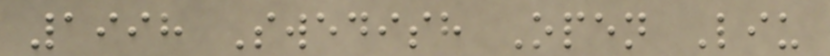1998 Swedish Open Liu
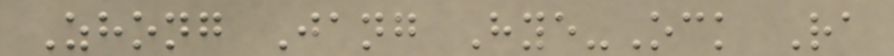Zhong Jang Hye-Ock Ra
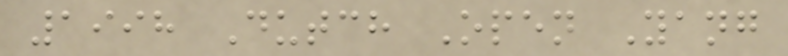1998 Dutch Open Yang
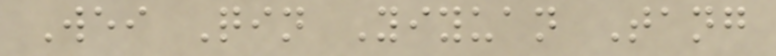Wei Qin Yiyuan Tang
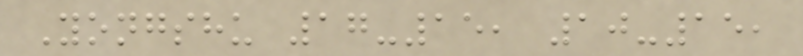Yongshu 17-15, 10-15,
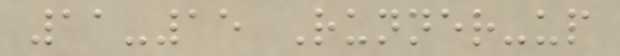11-15 Runner-up
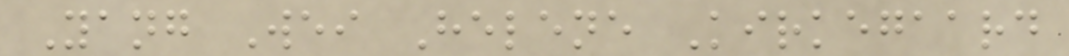Yang Wei Helene Kirkegaard
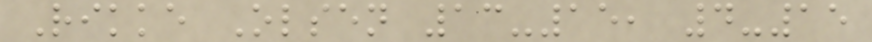Rikke Olsen 13-15, 4-15
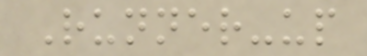Runner-up
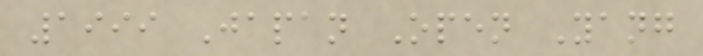1999 Japan Open Yang
